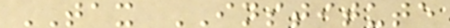TAX INSTITUTE
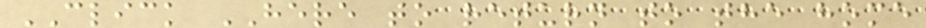CLICK HERE to return to the home
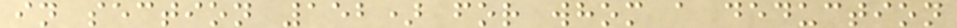in section 152) for whom a deduction
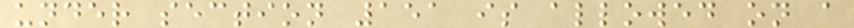under section 151 is allowed on a
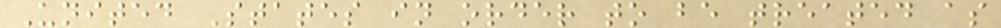United States in order to be treated as
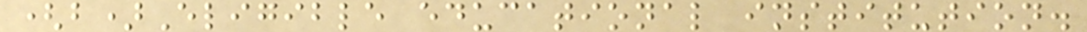(b)Eligible educational institution.
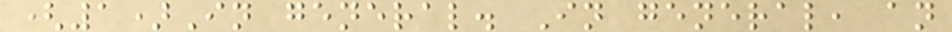(1)In general. In general, an
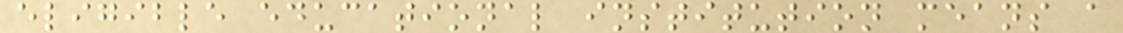eligible educational institution means a
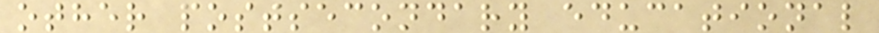other postsecondary educational
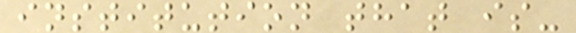institution that is-
